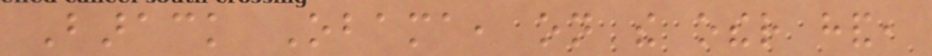Barack Obama, on the other hand,
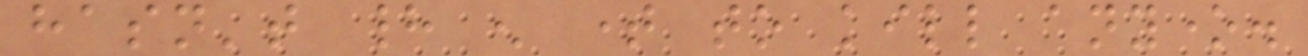hasn't had enough time to kill anyone.
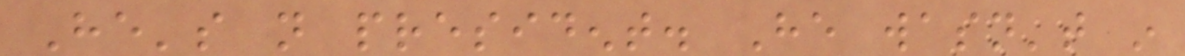He's not president. He wasn't in
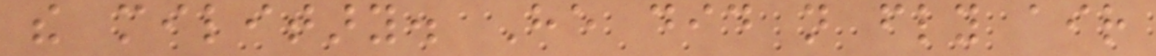the military. He did not fly air
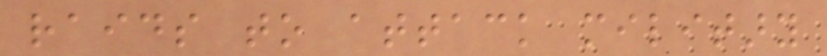raids to attack military
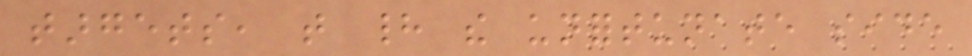targets, that had the unfortunate side
